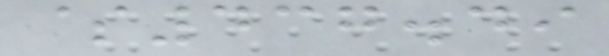$437.49
